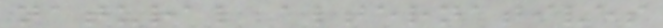natural alternatives
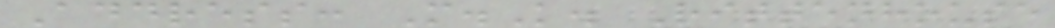Address: M.K. Rittenhouse
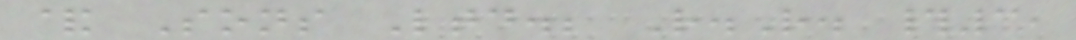& Sons Ltd.; R.R. #3,
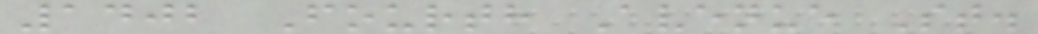1402 Fourth Avenue St.
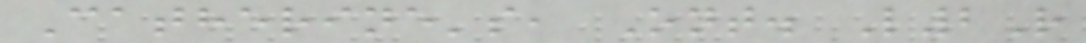Catherine's, Ont. L2R
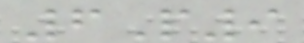6P9
